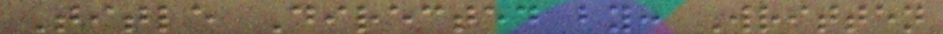Title Directed by: Written
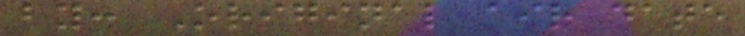by: Original air date
